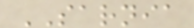SARNIA
